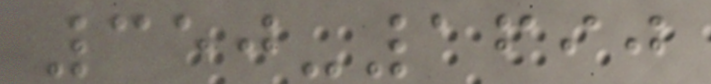350-1690
